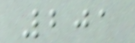201
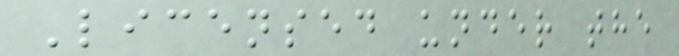Licensed under the
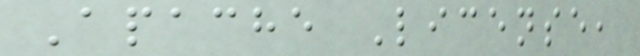Apache License,
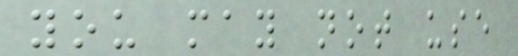you may not use
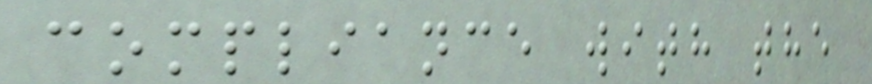compliance with the
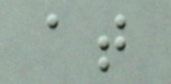at
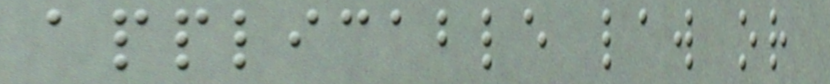applicable law or
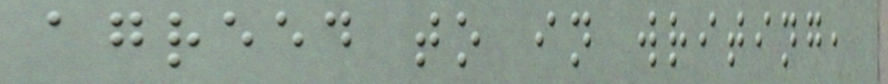agreed to in writing,
